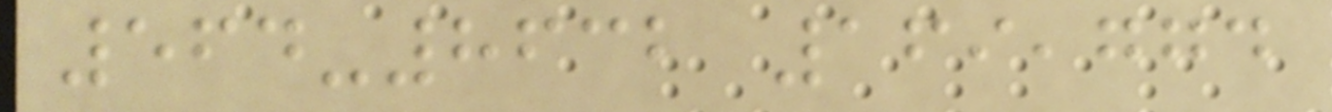564-8632 169,774
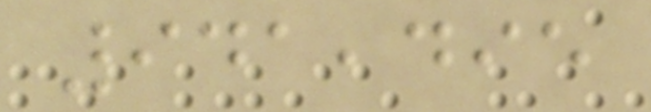941,495
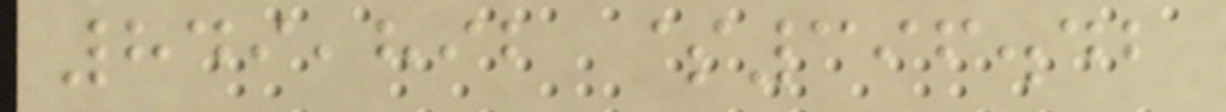849,892 $396.42
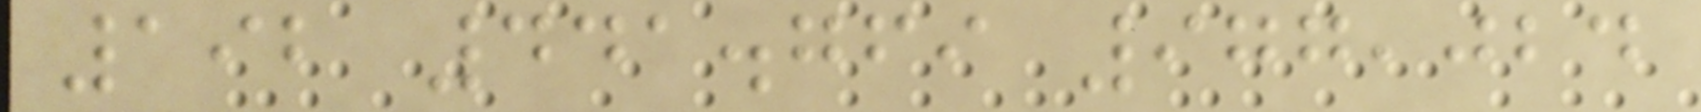192 441.769 977,024
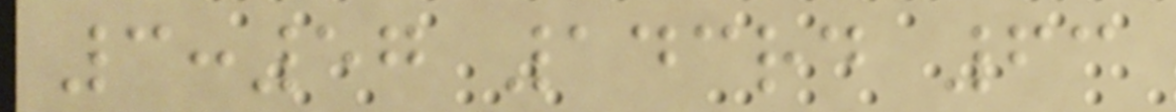3:57 143rd 63
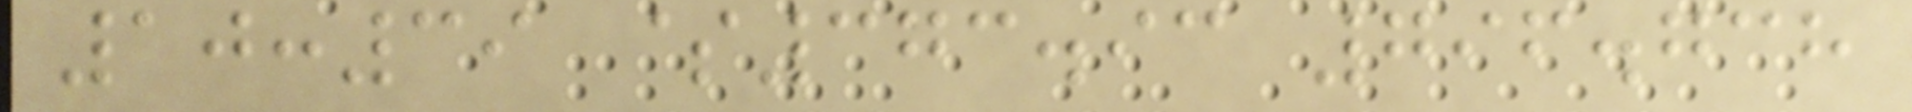10:39 $373.93 796.738
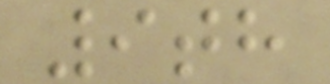9th
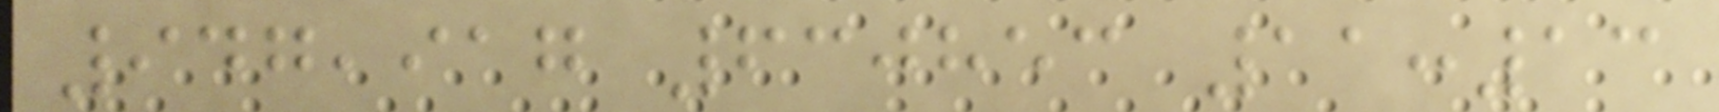947,917 630853 11:13
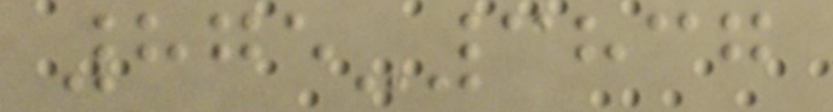875-3837
